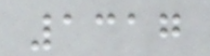1317
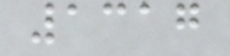1317
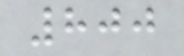800
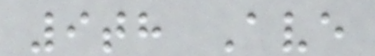9th Ave
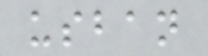usban
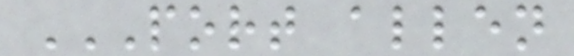PORT ALLEN
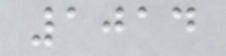1014
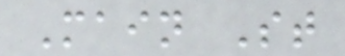Main St
